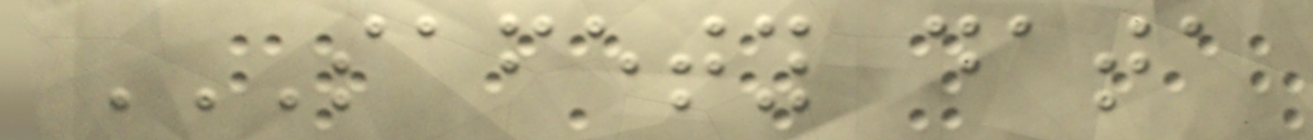SAFETY DATA
